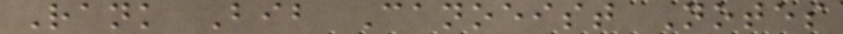Rank Bib Canoeist Notes
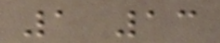1 13
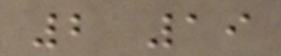2 19
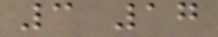3 17
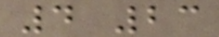4 23
